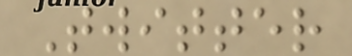Twitter
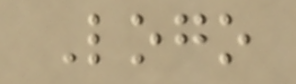Logo
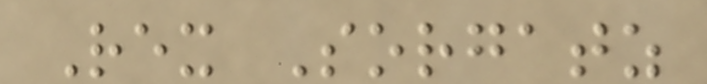Rex Sorgatz
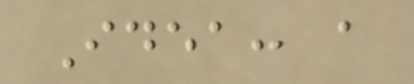Idea: a
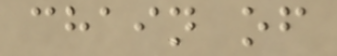chain of
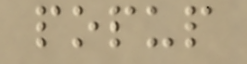popup
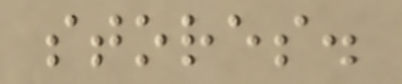stores.
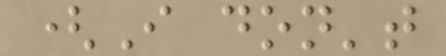(I don't
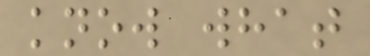know what
